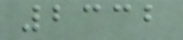2332
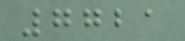7721
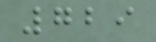729
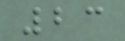23
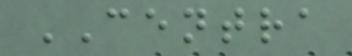CENTRA
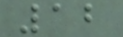12
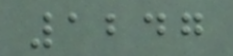1247
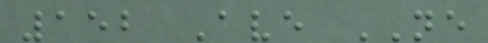152 Ave NE
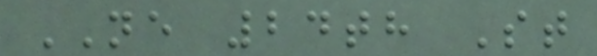NE 24th St
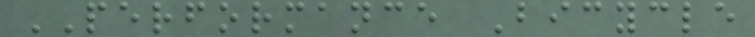PERFORMANCE Bicycle
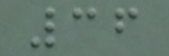36
